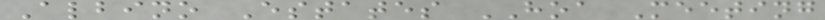Albino Estates HOA Meeting
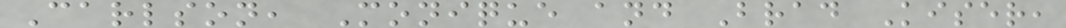Carlson, Monique and Brad Kiser,
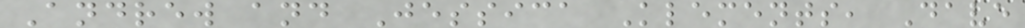Andrew and Jessica Klements, Dave
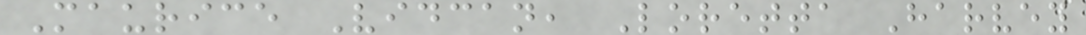Maurice Vidcan, Loretta Harvey
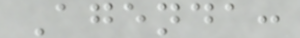Agenda:
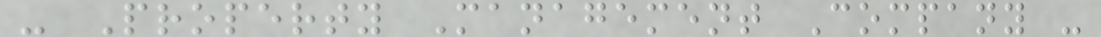- Property Management Company -
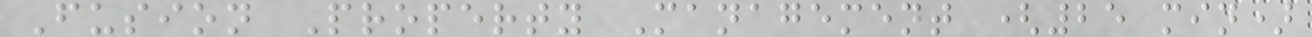Fusion Property Management (25 min)
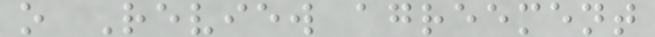o Review agreement
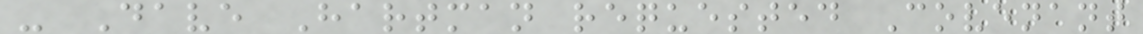- Dave Hartman requested Covenant
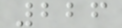226
